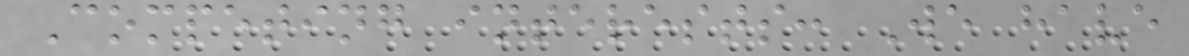Competing interests: We have
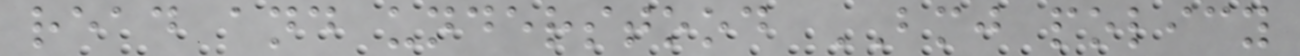read and understood BMJ policy
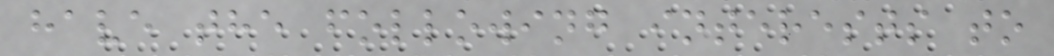have the following interests to
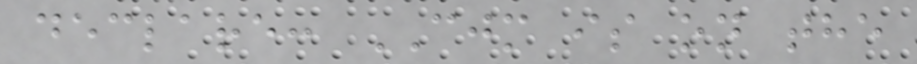declare: CJM is on the
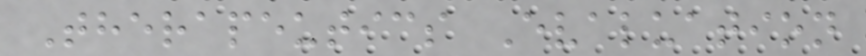Therapeutics Evaluation
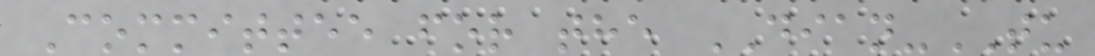Committee for the DIAN-TU
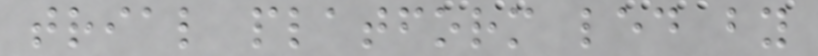trial platform led by
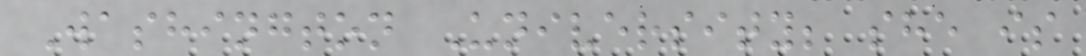Washington University; she is
